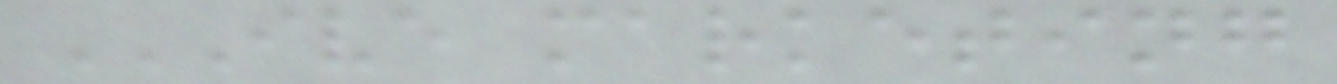IVE MARKETING
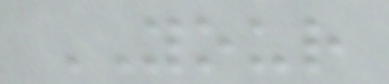YOUR
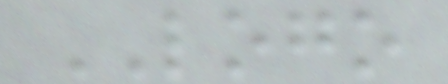LOGO
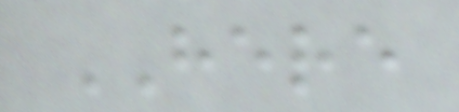HERE
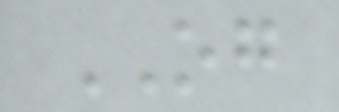OG
